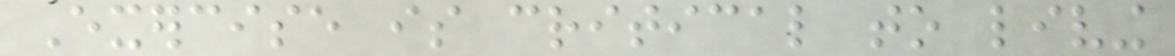Exercise is critical to living
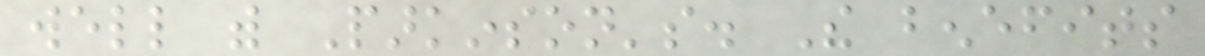well with Parkinson's. The benefits
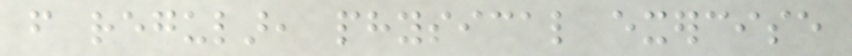from regular, physical exercise
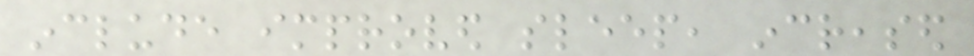include improved sleep, increased
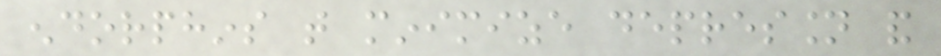endorphins that minimize depression and
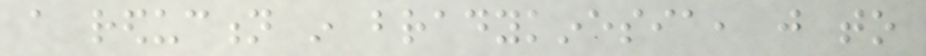a reduction in bradykinesia, just to
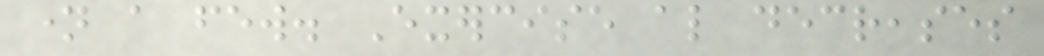name a few. Exercise also decreases
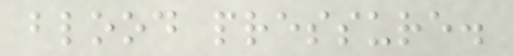blood pressure.
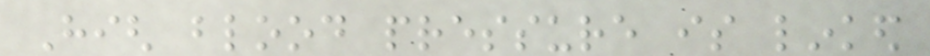High blood pressure is linked
